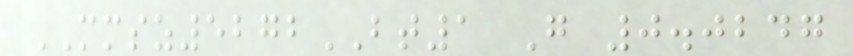MMSZ5272BT1 G 0.0247
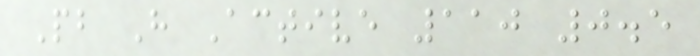Pb H Active 110 0.5
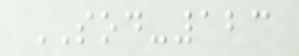SOD-123
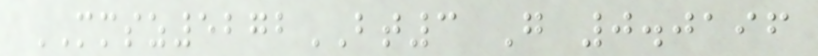MMSZ5272BT3 G 0.0196
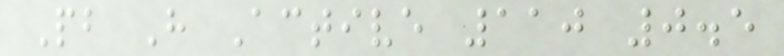Pb H Active 110 0.5
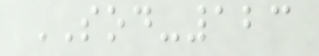SOD-123
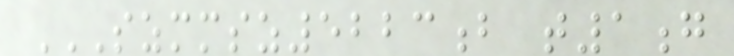SZMMSZ5223B T1G
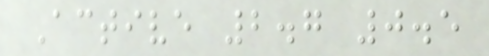Active 2.7 0.5
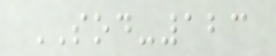SOD-123
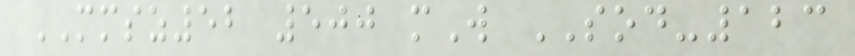MMSZ52 500 mW SOD-123
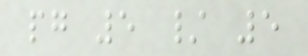pg 5 / 5
